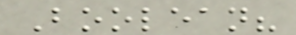Boolean?
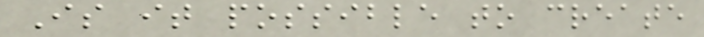Is it possible to create
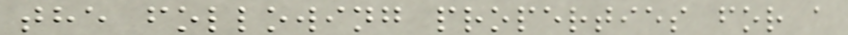the following properties for a
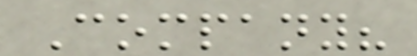Company?
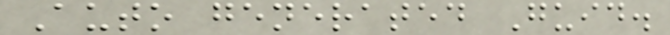Auto generated Guid.
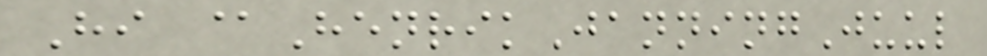Hi @HenrikJanningJuul
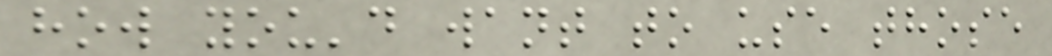how you'd want to use those
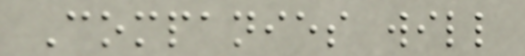Companies will
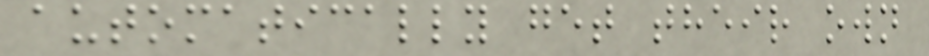automatically get their own
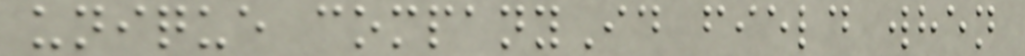unique companyId field when
